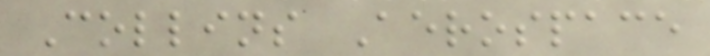Collins Aerospace
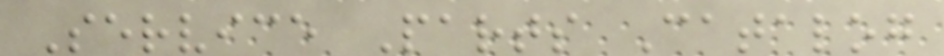Service Parts Catalog
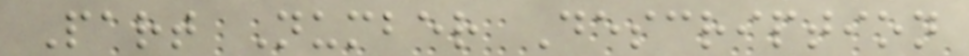Part Number Description
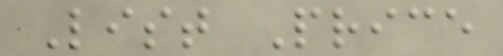List Price
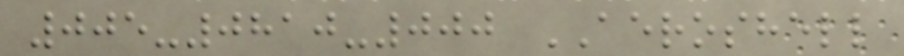005-0810-000 AEROSHELL
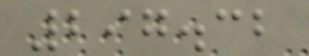297.32
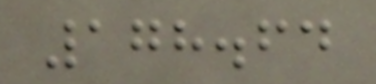178.64
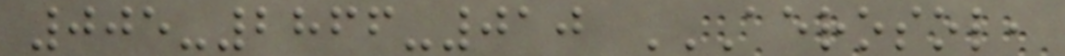005-2866-010 AEROSOL,
